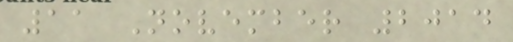11 November 2014
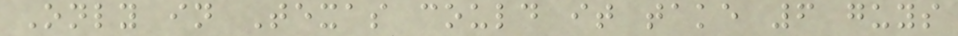Only in Texas could it take 6 guys
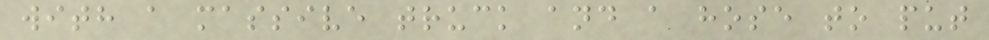with a massive truck and a hose to put
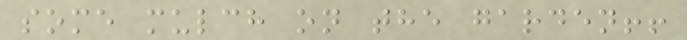some mulch on the garden!!
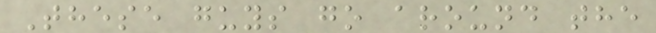These guys go around the
